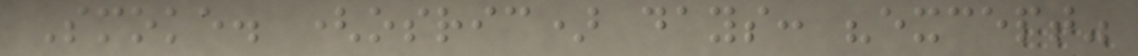Smoke. (osric) days: "except"
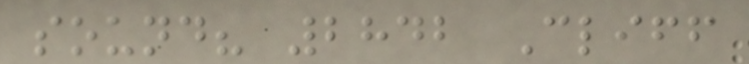sound? 2842 Cliff
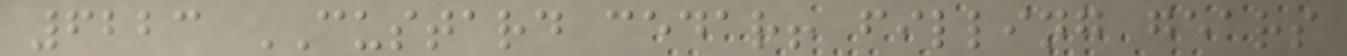6223 CUSTARD cedar! filling gears
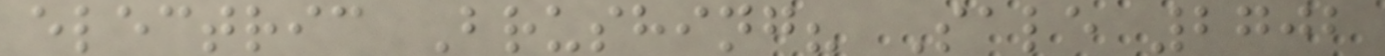electric Brushing? Sale 2702
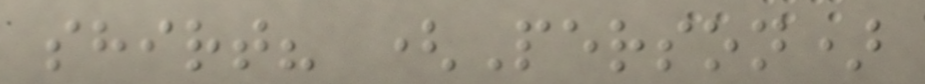shirt? (Person)
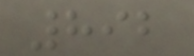892
